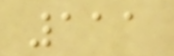111
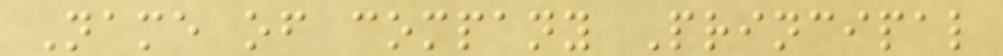Name of company Principal
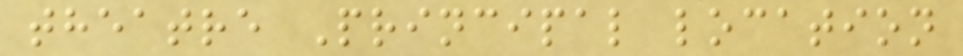theatre Principal location
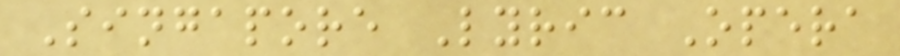Singapore Lyric Opera
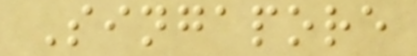Singapore
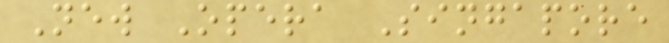New Opera Singapore
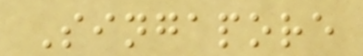Singapore
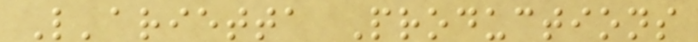L'arietta Productions
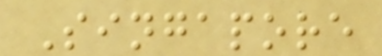Singapore
